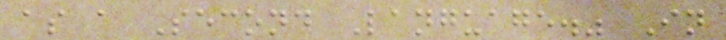as a Second Language." In
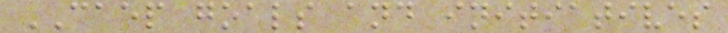CAEP goals and initiatives
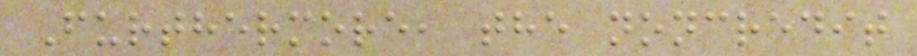Furthermore, the noncredit
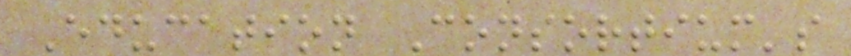Education Consortium's
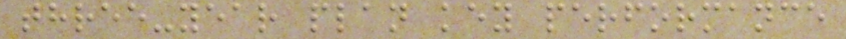three-year plan key performance
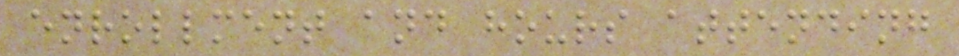enrollment and hours attending
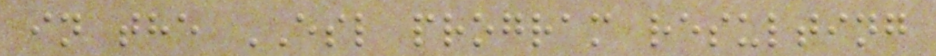in the ESL program resulting
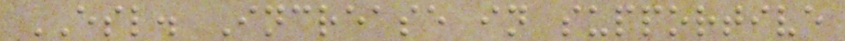ESL. Increase in supportive
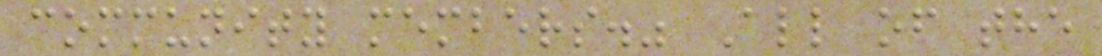community members." All of the
